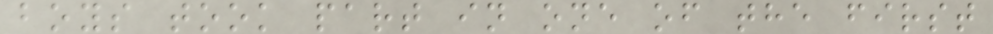boys took part in one of the first
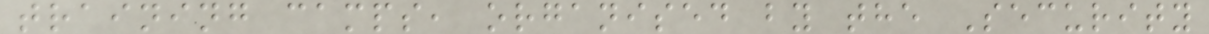training camps, organised by the Security
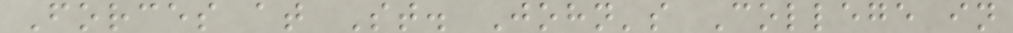Forces at St. John's College in
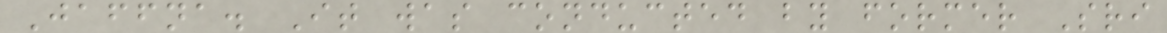Jaffna. It was conducted by former Sri
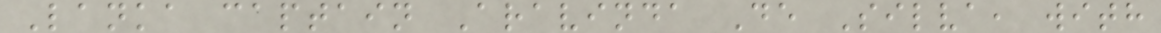Lanka captain Aravinda De Silva, with
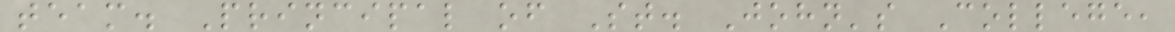team. Principal of St. John's College,
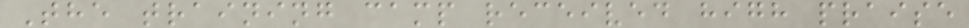The training camp received high praise
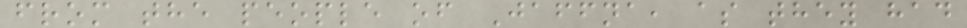from the people of Jaffna, as they had
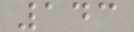143
